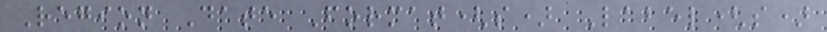Region Date Format(s) Label(s)
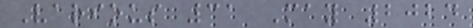Various 31 May 2024
